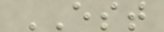EST
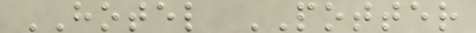HOTEL POTTER
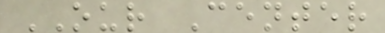OUR Center
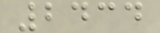2434
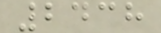2438
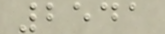2541
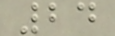24
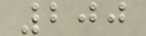200
